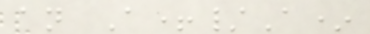an A+/A*
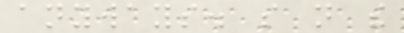anyways. so not the
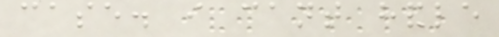case. i cant handle
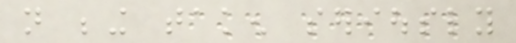not being taken seriously
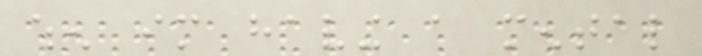when im having a mental
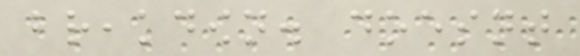breakdown. doesnt
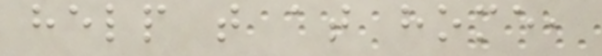help that at home,
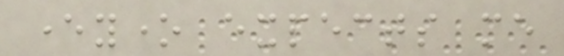everyone expects me
